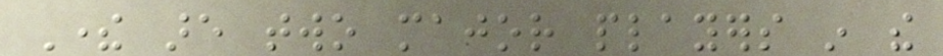There are two major players in the
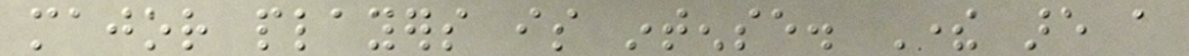major players is intense. There are a
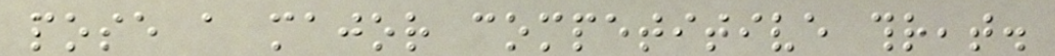pose a major competitive threat.
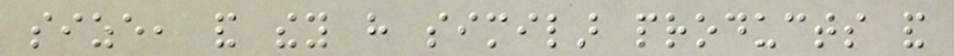size, and they have similar products and
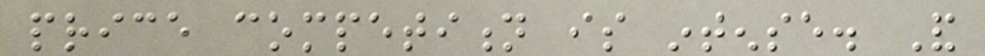price competition is intense. And
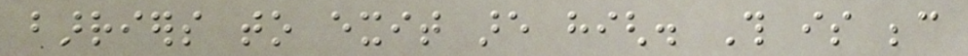barriers to exit are high. This is because
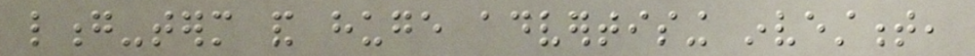long-term and huge advertising investment,
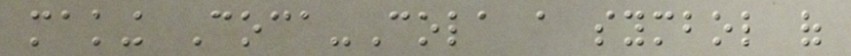making Coca-Cola a symbol of
